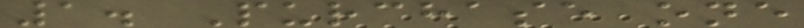1. Purchase one
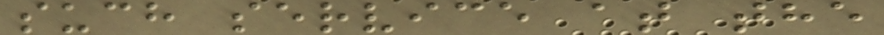such service at the
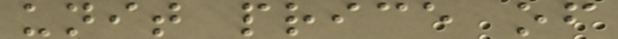unit price of
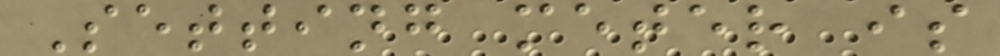Setting meter is
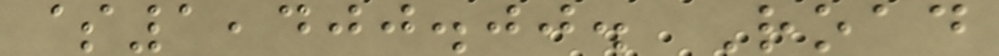$1,400.00. Road
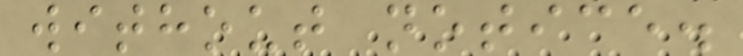without notice.
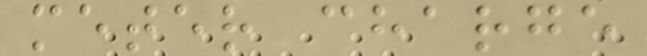meter charge
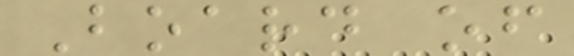Board of
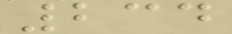234
